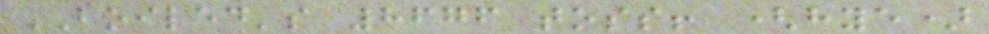BOILED's 8676 toss! (hye)
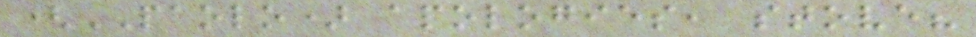(PAOLO) apologies, stove?
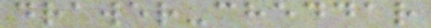drawer-cheddar
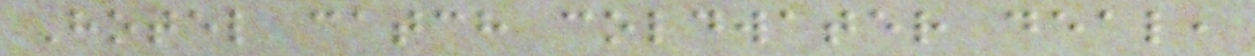Hotel catch coldwater deal,
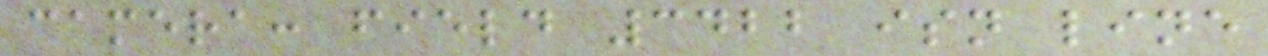camera: field 3422 isn line
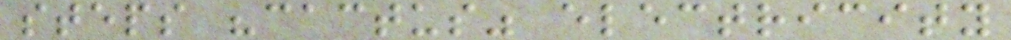steps "cactus" electricity
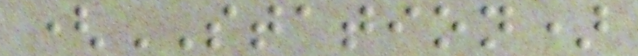(STATION)
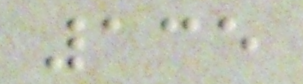135
